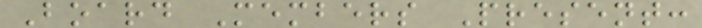Board Members Present:
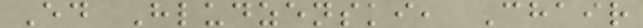Ed Hludzenski, Chair
